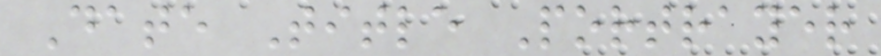Date Title Portrayer
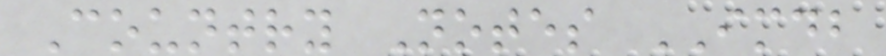Country Notes IMDB
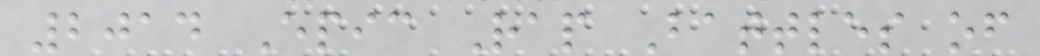2014 Epic Rap Battles of
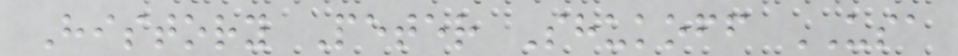History Peter Shukoff USA
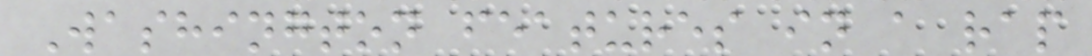Washington features in a rap
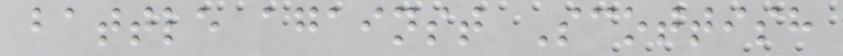battle against Scottish
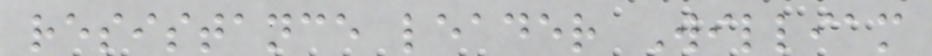resistance leader William
